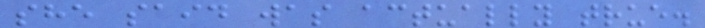she said was actually true.
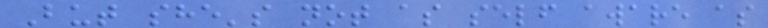But she's not as self aware as
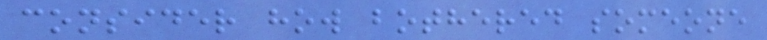consider how bothered someone
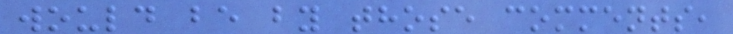would be by those comments,
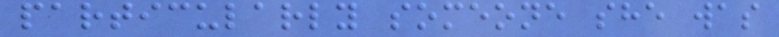particularly someone she was
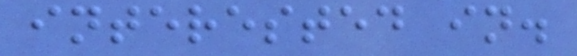interested in.
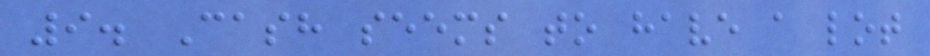9. Cash seems to have a lot
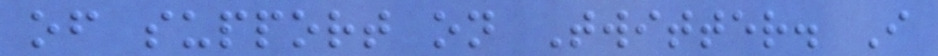of support on Twitter. I
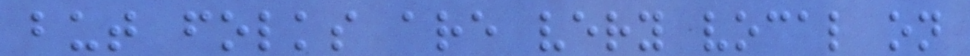but folks are very vocal on
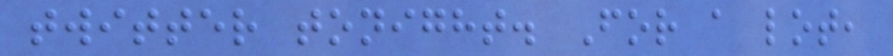twitter tonight. For a lot,
